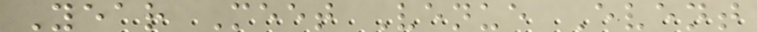Year Meet Venue Event
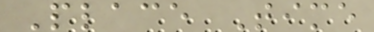Place Time
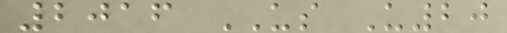2016 US U20
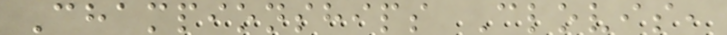Championships Clovis,
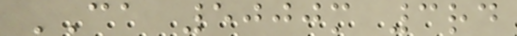CA 5000m 3rd
